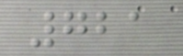721
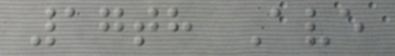17th Ave
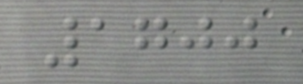1700
